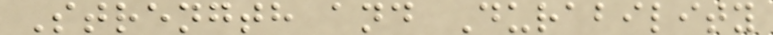Strength and Durability
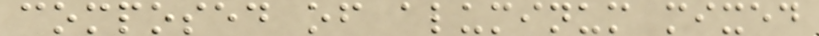composed of aluminum mixed
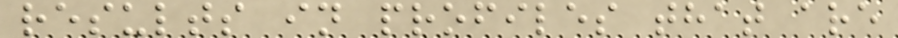results in profiles that are
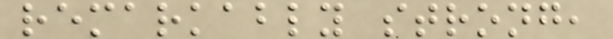remarkably strong,
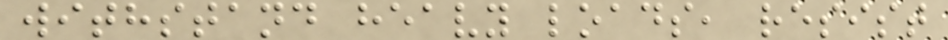withstand heavy loads, resist
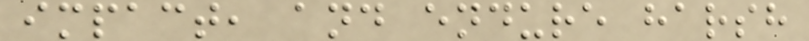impact, and endure harsh
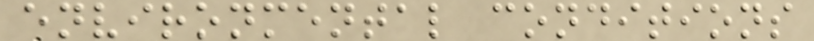environmental conditions
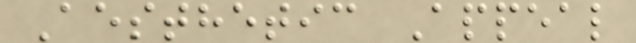Aesthetic Appeal
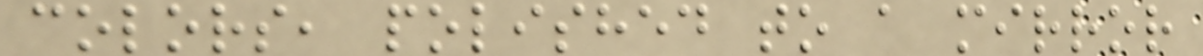colors, polished to a mirror
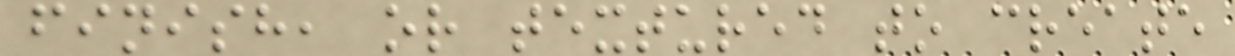finish, or textured to create
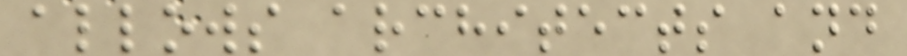allows architects and
